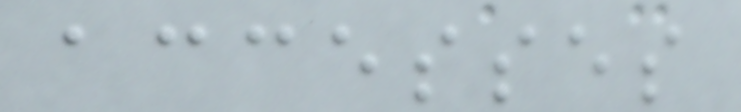accesses
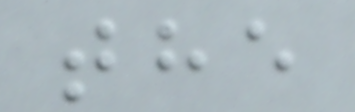the
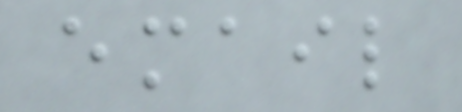email
